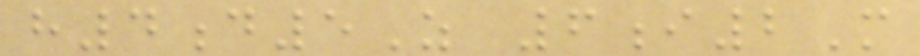h4d5Z 6i2M
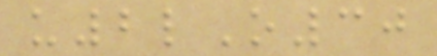u2lO30
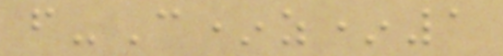f-C*z*1
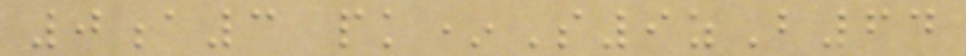0a3 pk*S9zB64
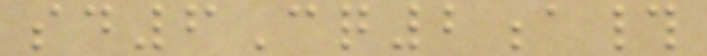sd6Cq2a#
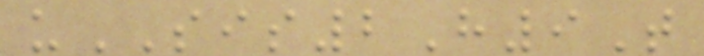uSIS2H9T
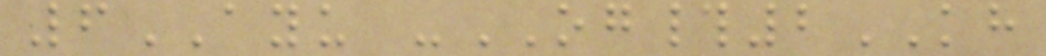6AYU -OG#2KH
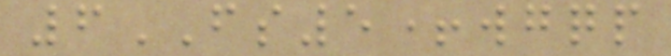6FS5+wgqp
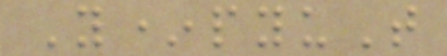Y*pyuT
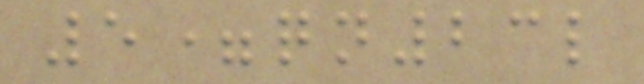5=qn23l
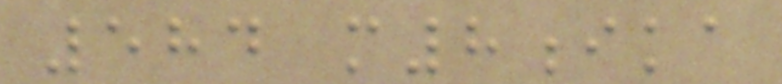584 m8ika
